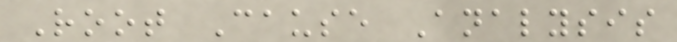Root Cause Analysis
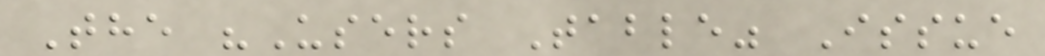The "Users Table" Issue
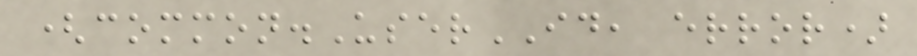(common.UserID, error)
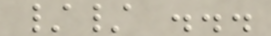// ...
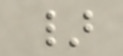}
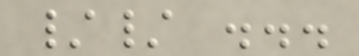// ...
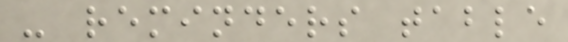- reminders table
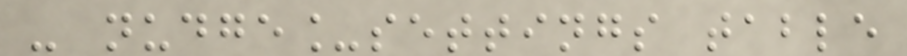- nudge_settings table
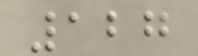127
